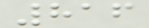816
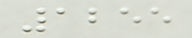1255
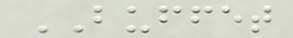BUFFET
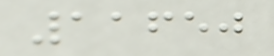11650
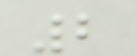2
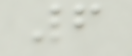6
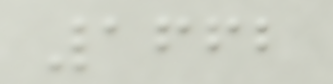1662
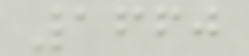1660
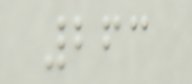263
